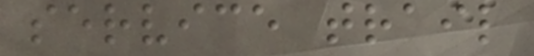service trail
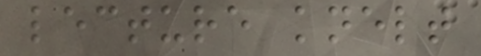lecture knelt
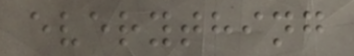everything
